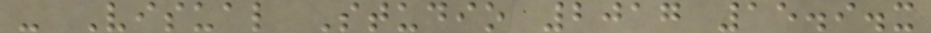- Visual Studio 2017 15.9.x
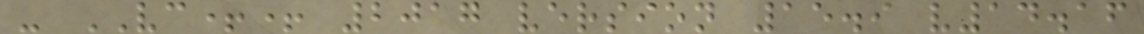- VC++ 2017 version 15.9 v14.16
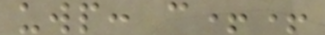uwp: c++
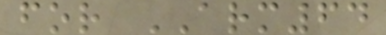for ARM64
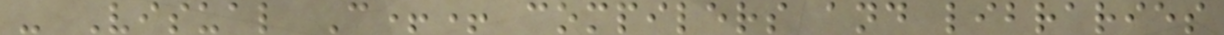- Visual C++ compilers and libraries
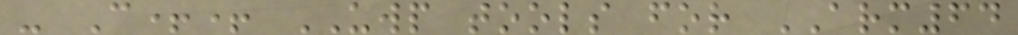- C++ UWP tools for ARM64
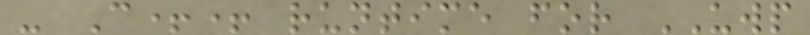- C++ runtime for UWP
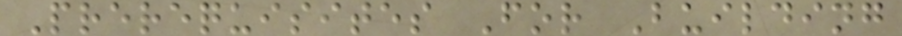Prerequisites For Building
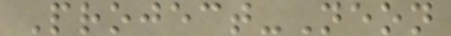Project-Neon
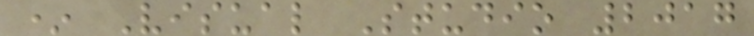* Visual Studio 2017
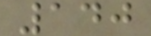140
